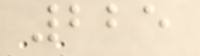225
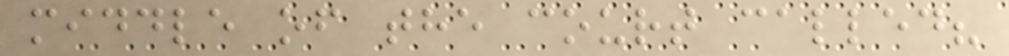middle of the court called?
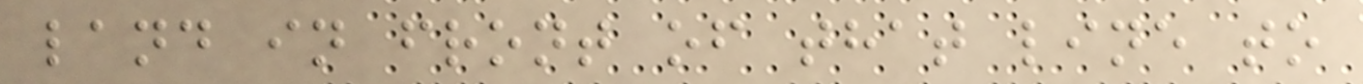land in front of that line to
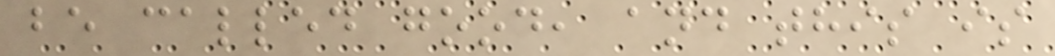be called good, and this is
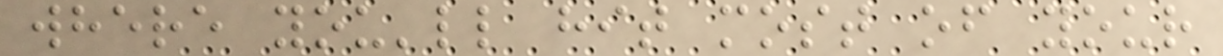where you'll hit most of your
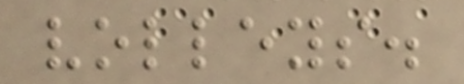volleys.
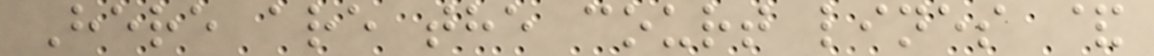Here are the court lines &
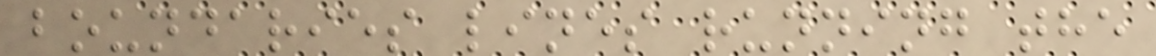boundaries lines running the
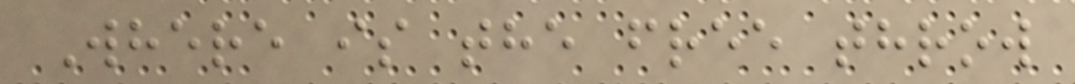Where is the free throw
